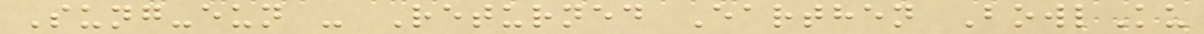Sung-eun - Returned Earthen BowlKu
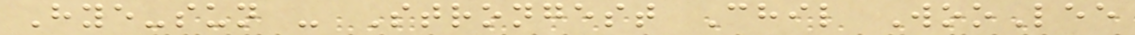Hye-sun - Strongest Chil WooLee
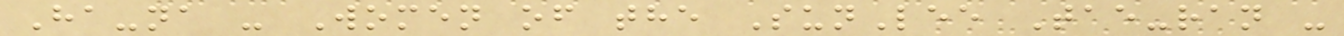Ha-na - Women of the SunLee Tae-ran -
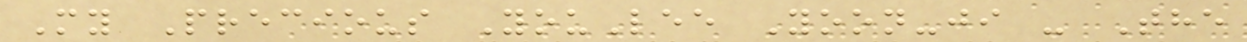My Precious YouLee Yoon-ji - The
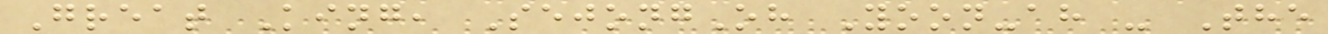Great King, SejongOh Yoon-ah - The
